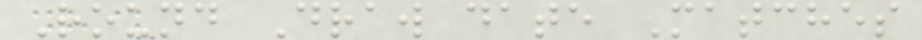Round Draw date Matches
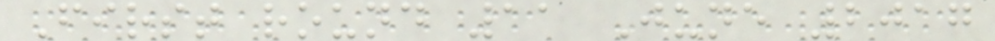First round 11 June 2017
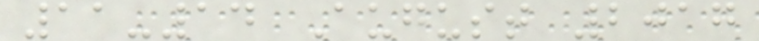11-14 August 2017
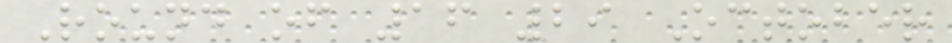Round of 16 29 October
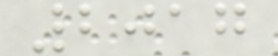2017
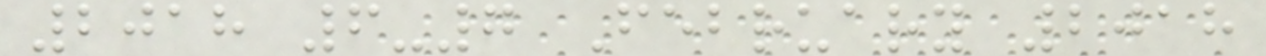2018 6-7 February 2018
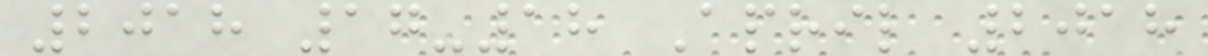2018 17-18 April 2018
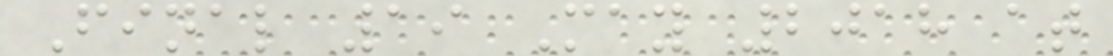Final 19 May 2018 at
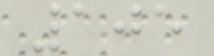105
